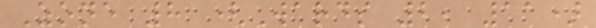Zone 8 (Wards 2, 11)
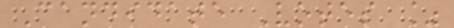Candidate Votes %
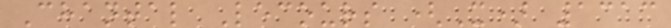Chantal Lecours (X) 1313
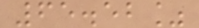65.52%
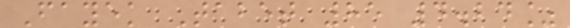Fayek Tabet 85 4.24%
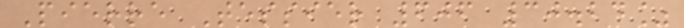Pierre Tessier 606 30.24%
